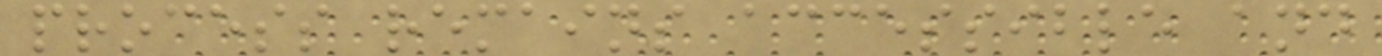process remains accessible and
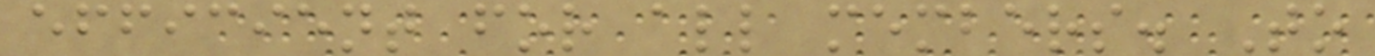efficient for all members. To
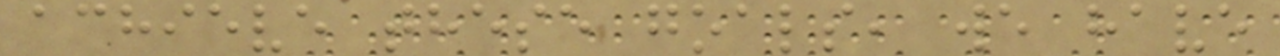achieve these goals, we have
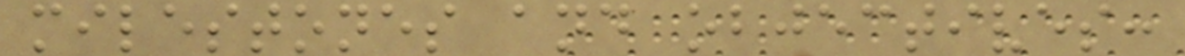milestones and objectives:
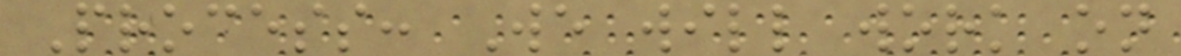Process: We will work on
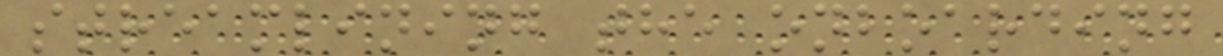streamlining the onboarding
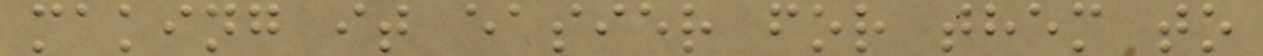making it easier for them to
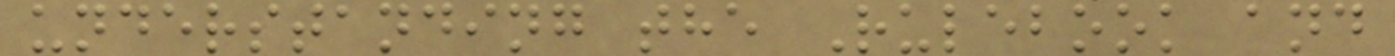understanding the Rulebook and
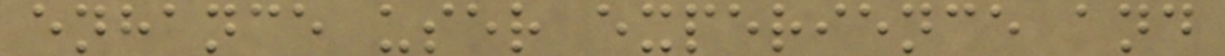enhance user experience and
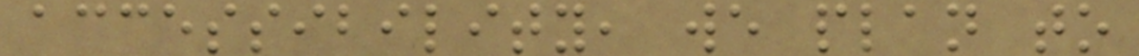accessibility, we plan to
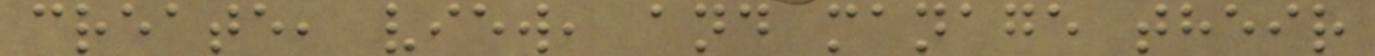create, view, and manage their
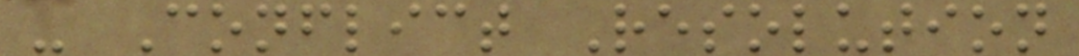- Conflict Resolution
